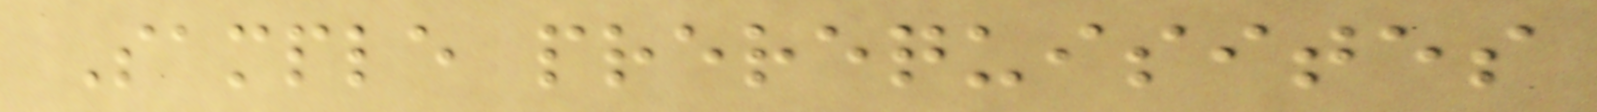Sample prerequisites
